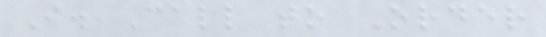I. Call to Order
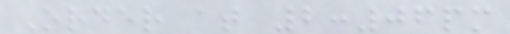Order at 2:06pm
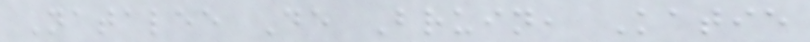Natalee De Bruin, Katie
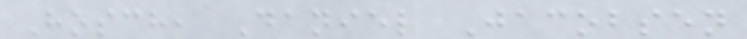Hosch, Daniel Jacobsen
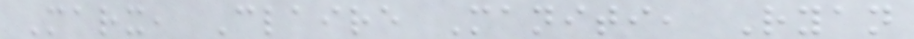Marx, Claire Maniti, Ryan
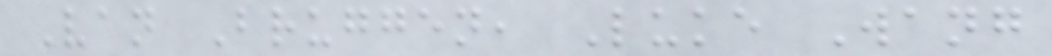Van Bruggen, Luke Wang
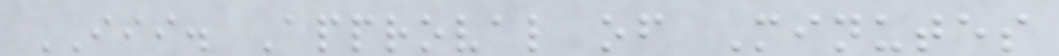III. Approval of Minutes
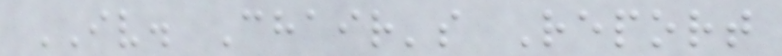IV. Chair's Report
